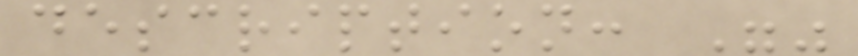description: ""
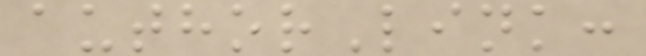authorLink:
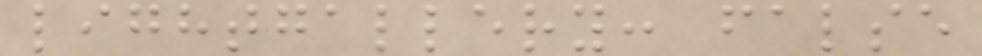lightgallery: false
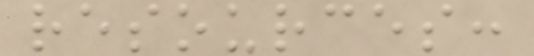resources:
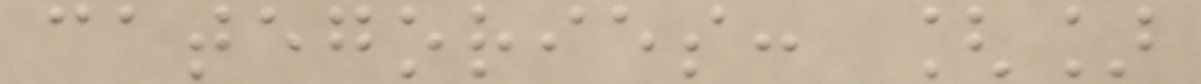categories: []
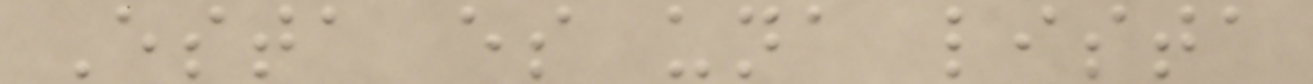Esta es una lista
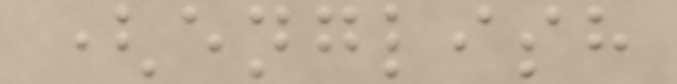(english
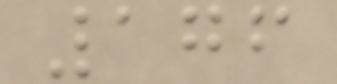176
